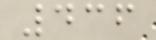436
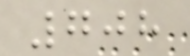708
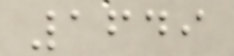1649
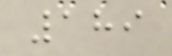189
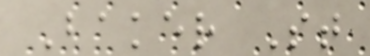Baker St
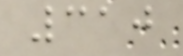310
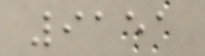9151
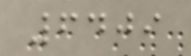6409
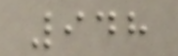948
